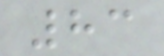83
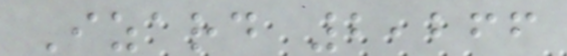Izard 2,266
